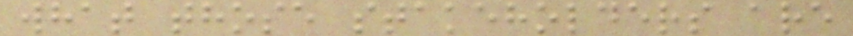what those stakeholders are
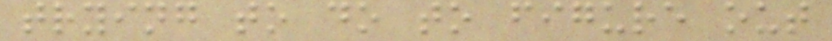trying to do to figure out
